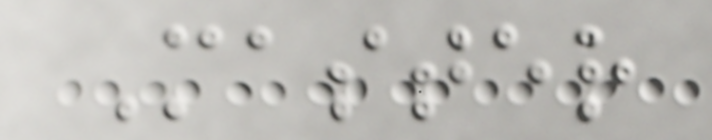Master
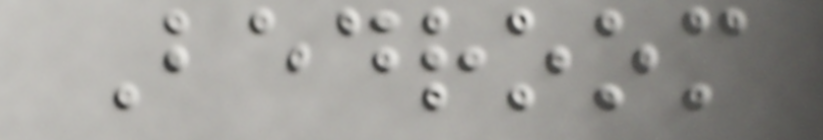Bedroom
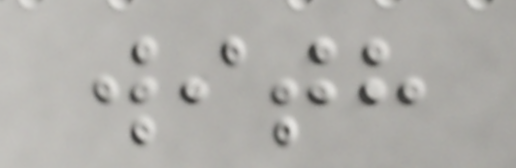with
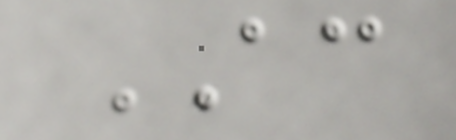AC
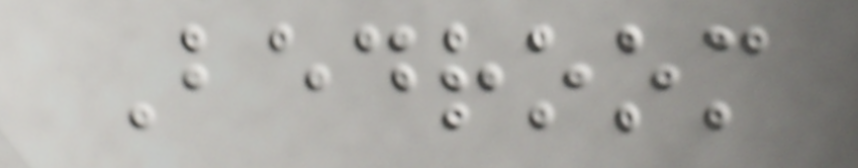Bedroom
